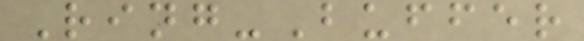Ring-Buffer
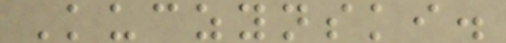Kuczynski.
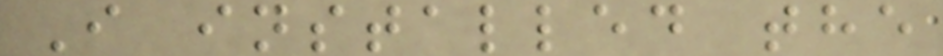I installed the
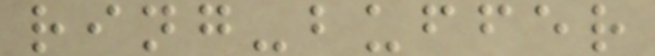ring-buffer
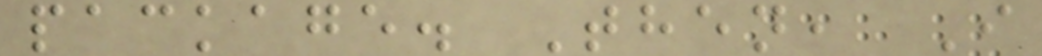package. Then, I
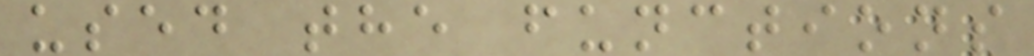used the functions
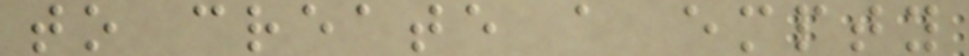to create a empty
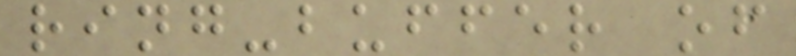ring-buffer of
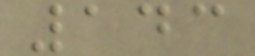143
